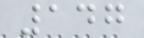147
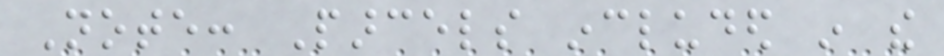Note: Parcels included in the
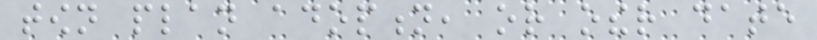town plan adoption, or other date
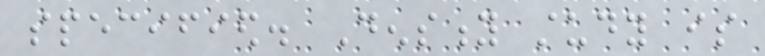specified. Density study is
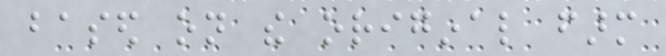based on the original farm
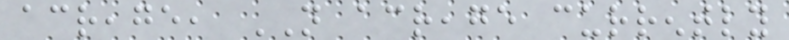acreage, NOT acreage currently
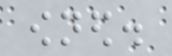owned.
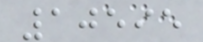10595
